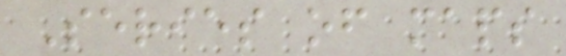Series of maps
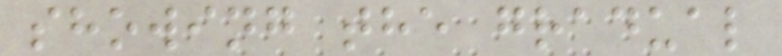showing the gradual
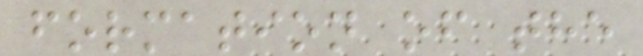formation of the
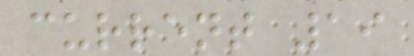current 19
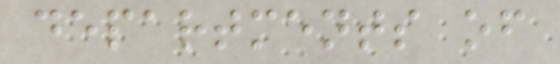departments of
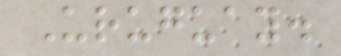Uruguay.
